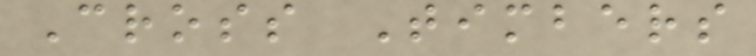Cross Timbers
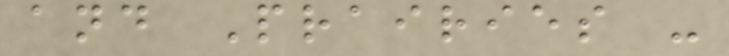and Prairies -
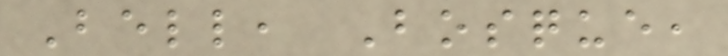Bell, Bosque,
